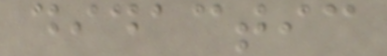didactic
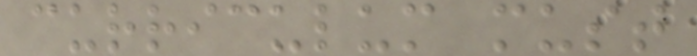curriculum must
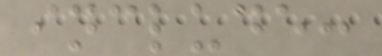include:
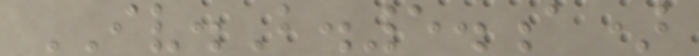IV.B.5.a)
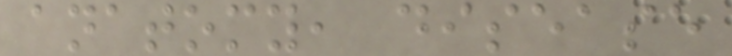anatomy, disease
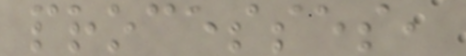processes,
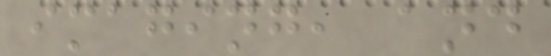imaging, and
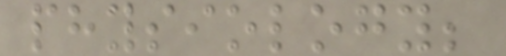physiology;
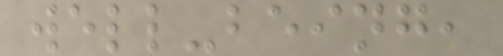well-being,
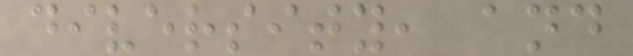diversity, and
